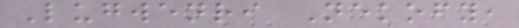Lugwenri Nekofy,
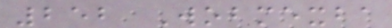252 Wobmexba
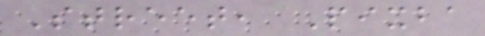Street, Pixba
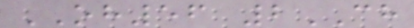OH56 2CH
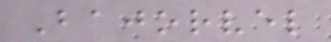Bajorvel
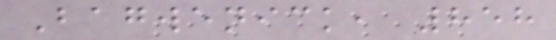Bagwenick, 858
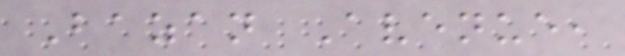Bazan Avenue,
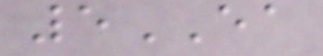5EA
